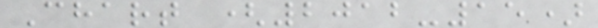Chart (2012-15)
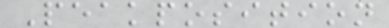Peakposition
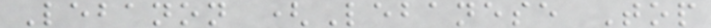Lebanon (Lebanese Top
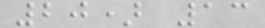20) 13
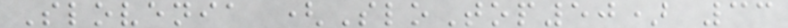Slovenia (SloTop50) 33
